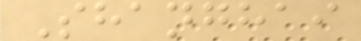Shanghai
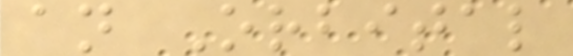an Orbital
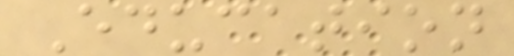Education
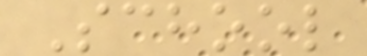School
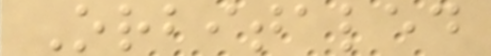Orbitaled
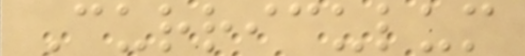Curriculum
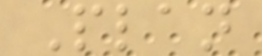Plan
